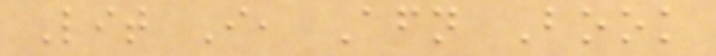Lit I, Afternoon Book
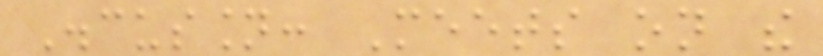Discussion: Meets on the
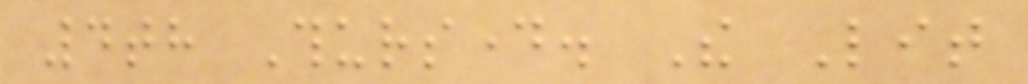4th Thursday. The Lit
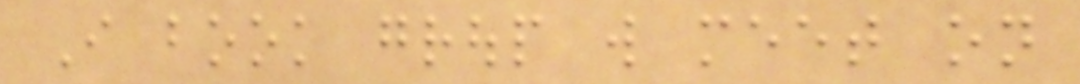I book group will meet on
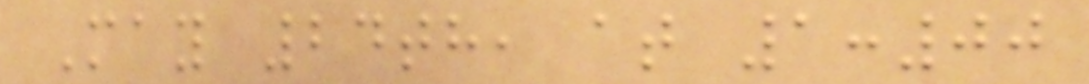May 24th, at 1:00
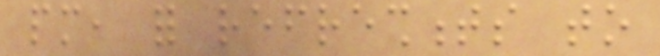pm, for refreshments to
